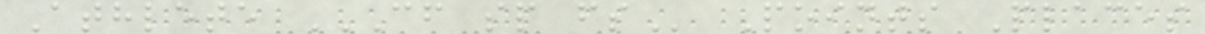Athlete CF SP FS Points Places
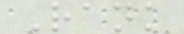Rank
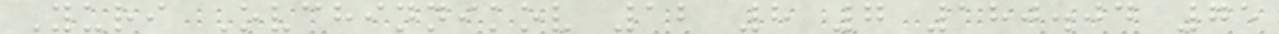Yuri Ovchinnikov 12 8 7 180.04 75
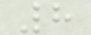8
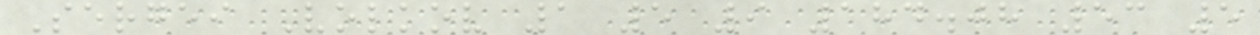Sergei Volkov 1 5 9 184.08 53 5
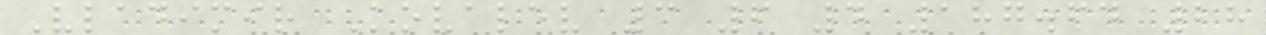Vladimir Kovalev 3 6 4 187.64 28
